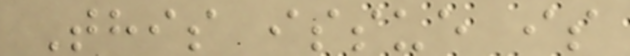This issue is
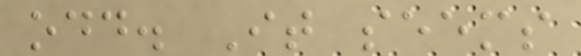odd. It seems
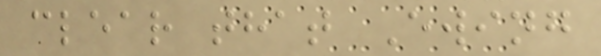clear that Ewing
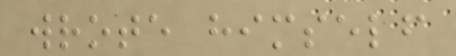wrote himself
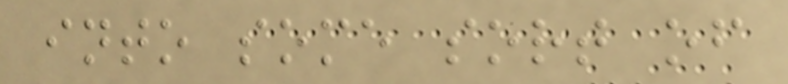into some sort of
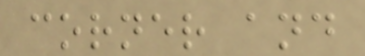corner and
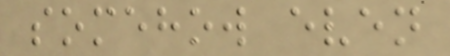somehow even
